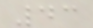43
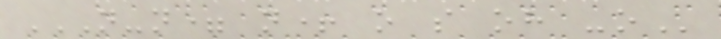N-N= N+ O S OH -O
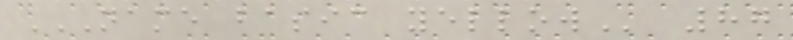NAME BASIC YELLOW 87
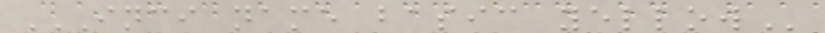INCI NAME BASIC YELLOW
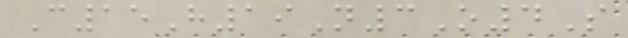C15H19N3O4S
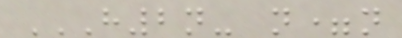H2N- N=N
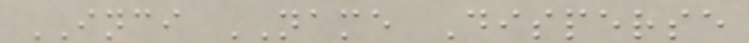INCI NAME Disperse
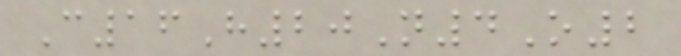C16H20N4O2
